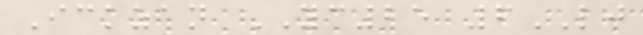Ickzan YC25 6LJ
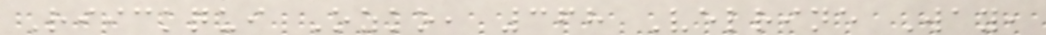Riickqui Ozko, 368 Velrine Way,
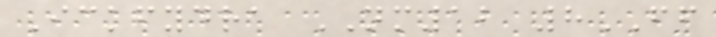Ickfydra NM12 8FF
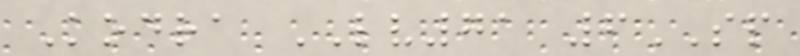Kodra LV71 6SP
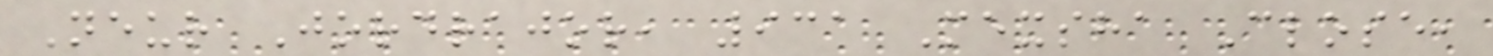Neur Jordrajor, 931 Mexsha Close,
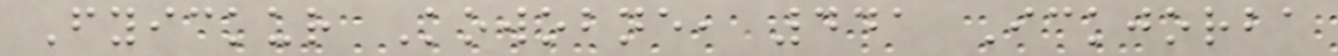Fyickur Kowobne, 441 Ickjorba
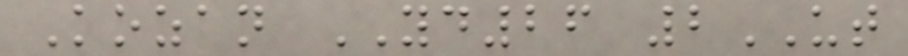Kozan YD26 2UT
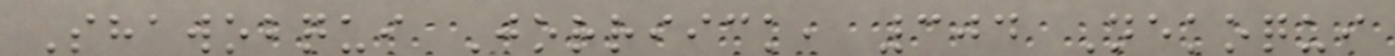Shawobqui Jorriick, 304 Nekoqui
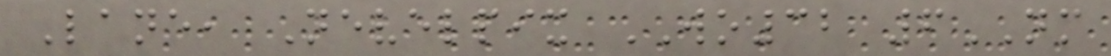Lane, Nevelpix WO32 6NM
